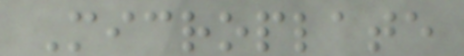Microplate
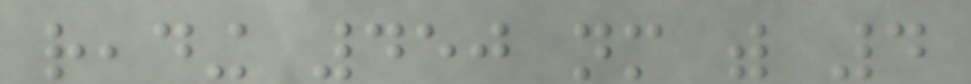reading 450 nm with 4
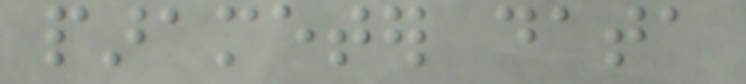parameter data
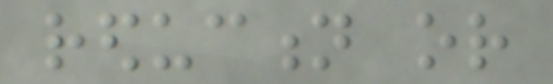reduction or
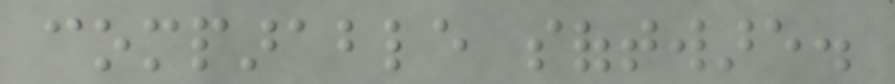comparable software.
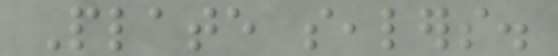Plate sealers.
